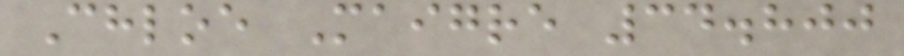Chloe Maigre 34.800
